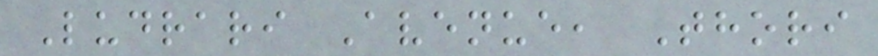Ludrari Avenue, Thori
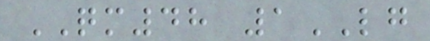QM48 1LG
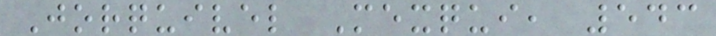Jorquivel Mexqui, 543
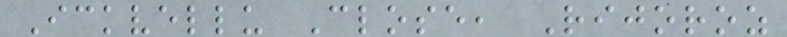Ickvellu Close, Rijoroz
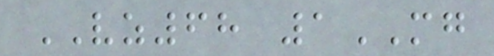VZ68 1MG
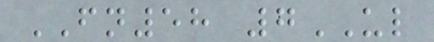FN58 7UL
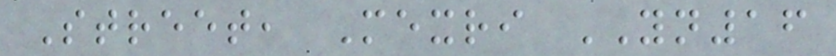Street, Mexri YN16
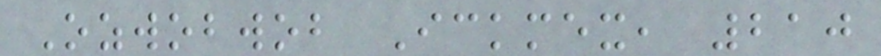Ozwobwob Ickmex, 210
